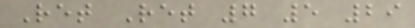Ret Ret 7 5 29
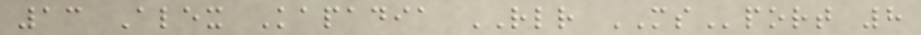13 Alex Kapadia RLR MSport 8
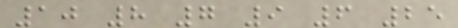10 8 7 9 6 25
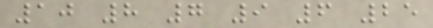10 8 7 9 6 25
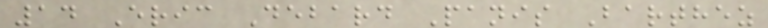14 Eric Debard Panis Barthez
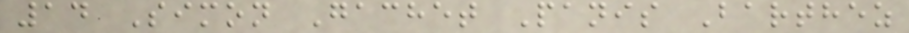14 Simon Gachet Panis Barthez
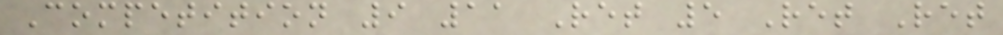Competition 9 11 Ret 5 Ret Ret
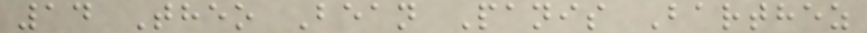14 Theo Bean Panis Barthez
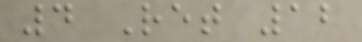4 Ret 12
